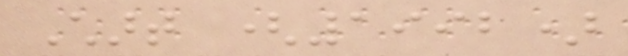Chart (1992)
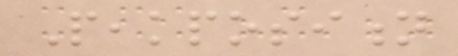Peakposition
